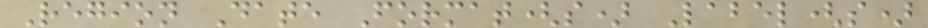Region Date Format(s) Label(s)
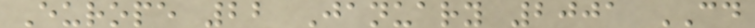Europe 22 January 2001 CD
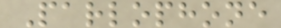Parlophone
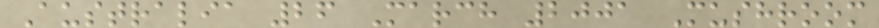Australia 26 March 2001 Mushroom
